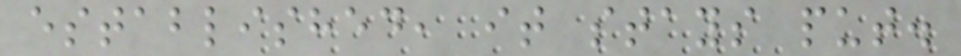established, it stays put.
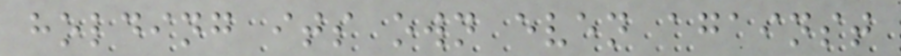holding its own even against
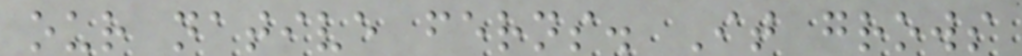our native ferns. It grows
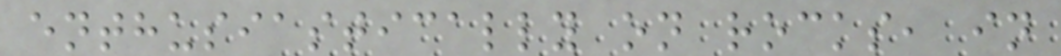enthusiastically on rocks, in
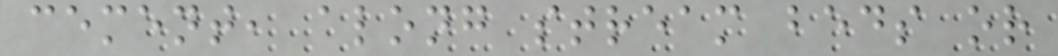cement, along stream beds or
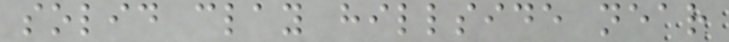solid clay hillside near
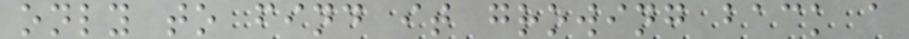only to find it growing back a
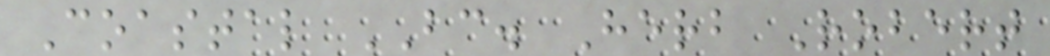Coastal BC. Herb Robert
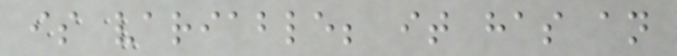is variable; it has an
